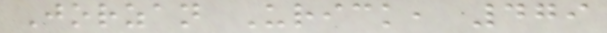Jorzan Urick, 479
